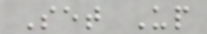Set Up
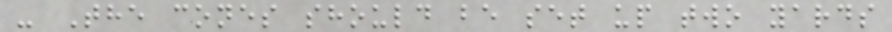- The cones should be set up two yards
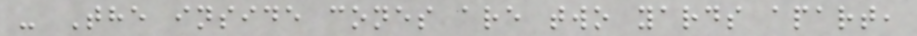- The inside cones are two yards apart,
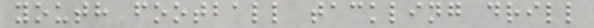youth football tackling drill
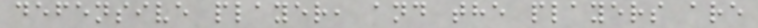defensive player, and the players are
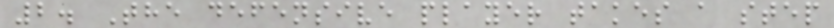2. The defensive player takes a step
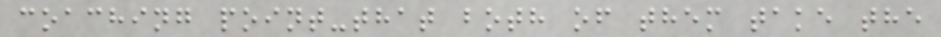coaching point-that both of them take the
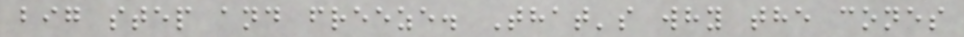big step and freeze. That's why the cones
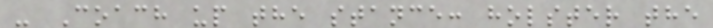- Coach up the stance: holster the
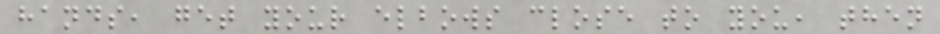hands, get your elbows close to you, then
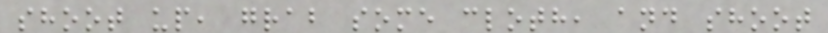shoot up, grab some cloth, and shoot
